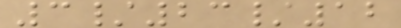3/23/12
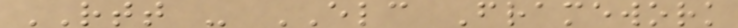RTT - ELC Framework
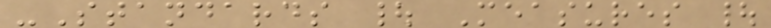-Standards | Measures |
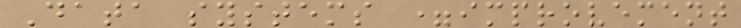Data systems =improvement
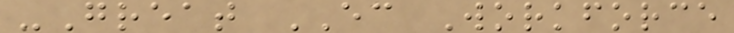-Great EC Workforce
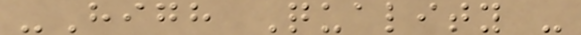-High Quality -
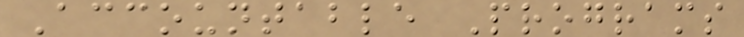Accountable Programs
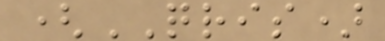(QRIS)
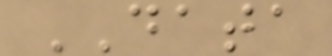DATA
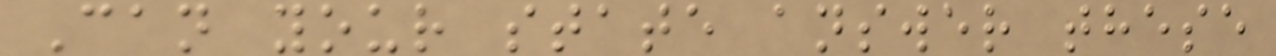Can your state answer these
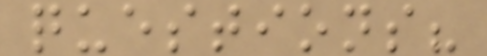questions?
